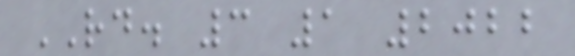RD. 3 1 2022
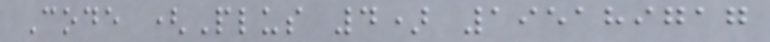Code (Plus 4) 195189717
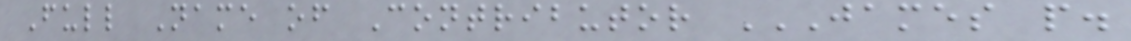Full Name of Contributor JAMES P.
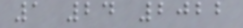1 24 2022
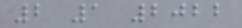2 1 2022
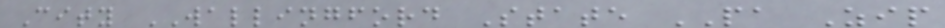City WALLINGFORD State PA Zip
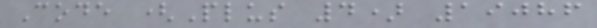Code (Plus 4) 19086
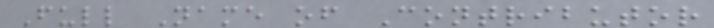Full Name of Contributor
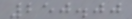250.00
